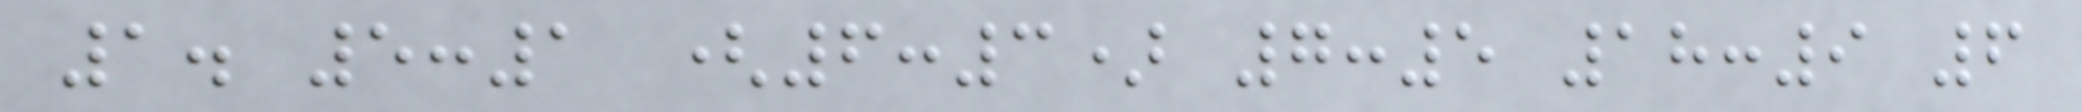1. 5:1 (6:3) 7:5 18:9 6
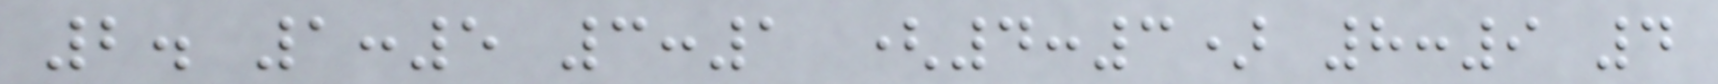2. 1:5 3:1 (4:3) 8:9 4
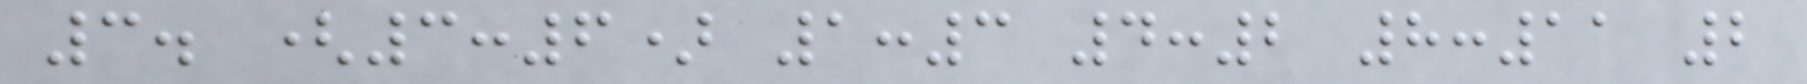3. (3:6) 1:3 4:2 8:11 2
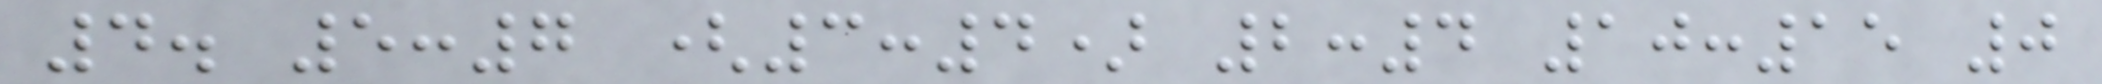4. 5:7 (3:4) 2:4 10:15 0
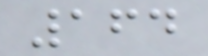164
